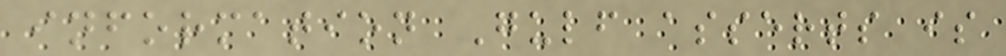information Gulf asserts is
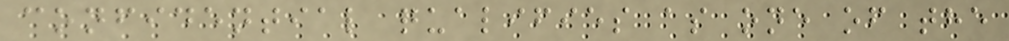confidential qualifies as one of the
